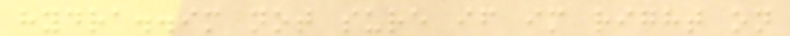hydra..im not sure if im right on
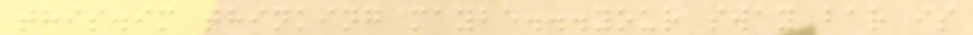this.im thinking maybe...your sway bar is
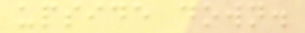upside down.
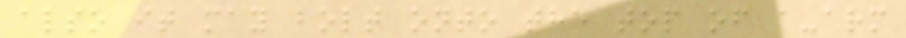also it may bolt onto the top of a-arm
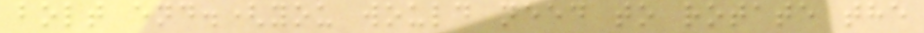bolt end.(you would need to rotate the
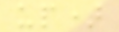up)
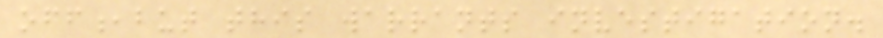off,but this warrants investigation.
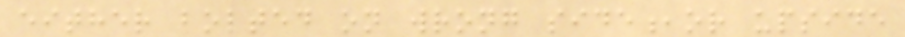either bolted on wrong side,or upside
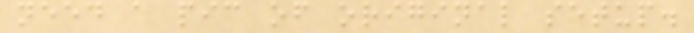need a pic of original setup.
